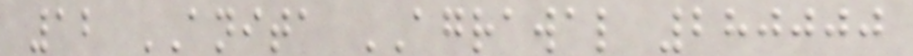12 ANITA AGRAWAL 280000
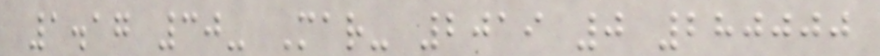1.17 30- Mar- 2019 0 280000
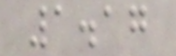1.17
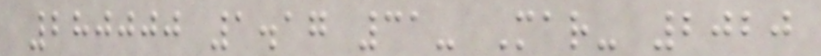280000 1.17 31- Mar- 2020
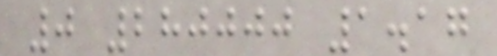0 280000 1.17
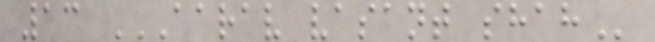13 AARAV VASANT SHAH
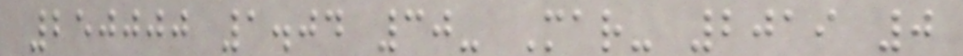250000 1.04 30- Mar- 2019 0
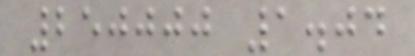250000 1.04
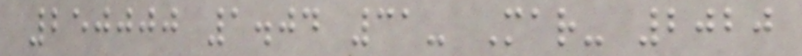250000 1.04 31- Mar- 2020
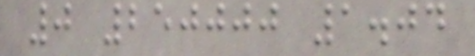0 250000 1.04
